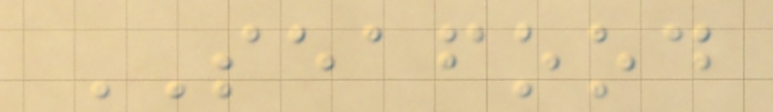SEAFOOD
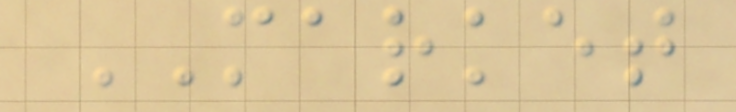MARKET
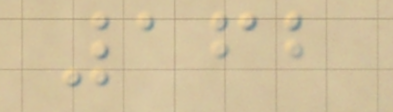162
